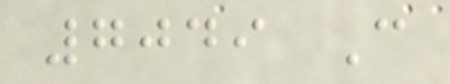7049 C
